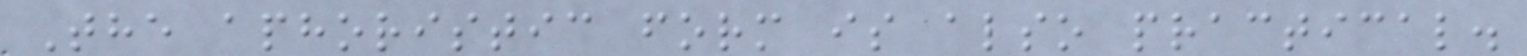The aphoristic form is also practical.
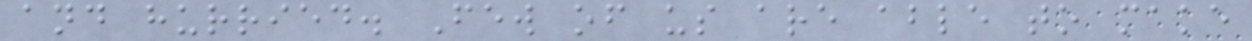and hurried. Few of us are able to make
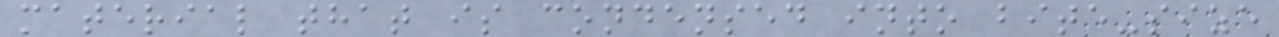material that is condensed into bite-size
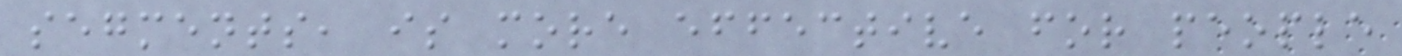segments, is more effective for people
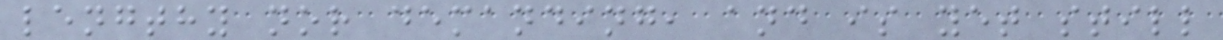lengthy nor demanding, and is yet still
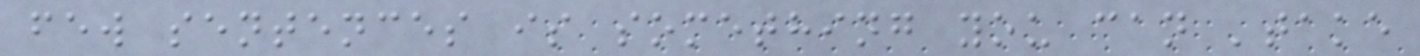few sentences is something you can 'take
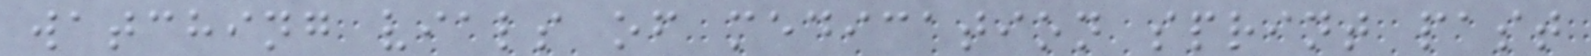watching vials of medication sprint past
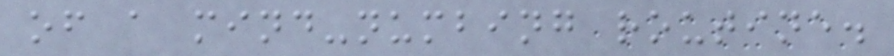of a mind-numbing routine.
